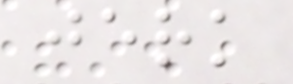jerk
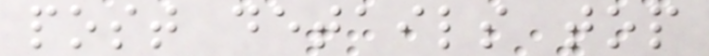post details top
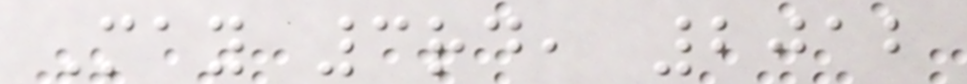May 3rd, 2012
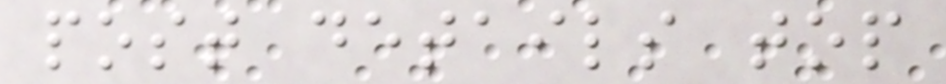post details top
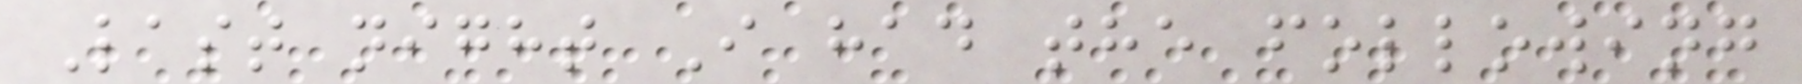Last night I had the following
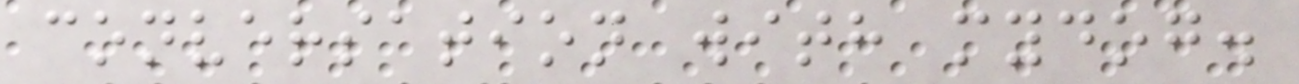conversation with mydog.
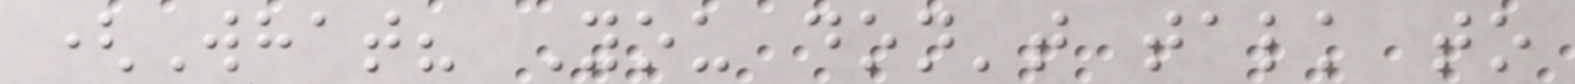(What? You don't talk to
